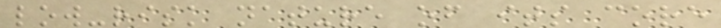low-risk nature of its core
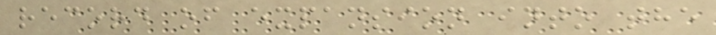record of expansion into the
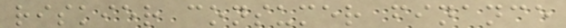riskier consumer finance
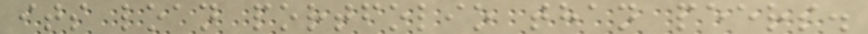its loan portfolio than peers.
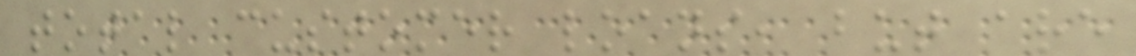total customer loans, but are
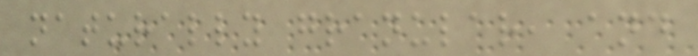naturally granular, and
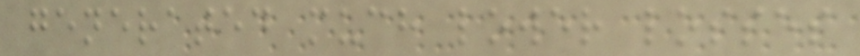generated much lower losses
